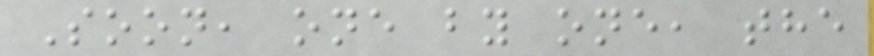Soon, one by one, the
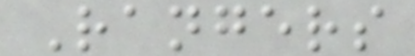Rangers
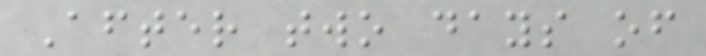After two days of
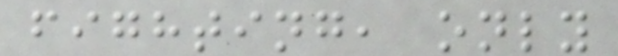fighting, only
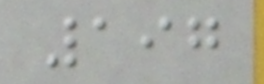197
